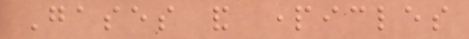Gases and particles
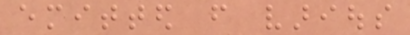emitted from various
